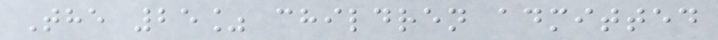The 25% children admitted
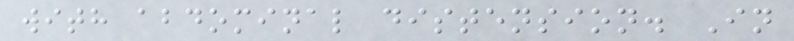with abdominal distension. In
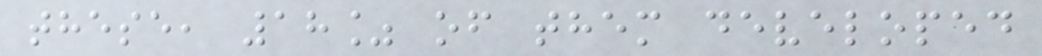these, 18% of them developed
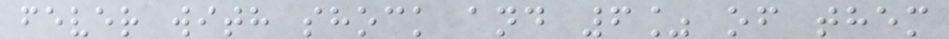fever with shock and 6% of them
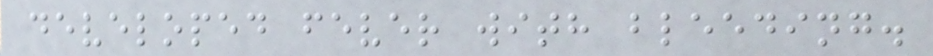developed fever with bleeding.
